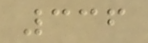336
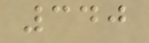340
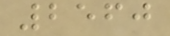2560
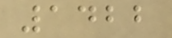1422
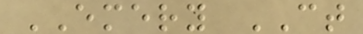EMERY CT
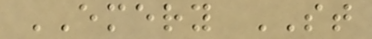EMERY ST
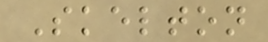Skelton
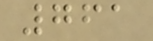761
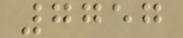7757
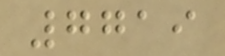7719
